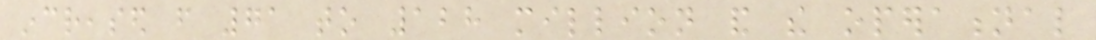increased from 71 to 128 million and the operational
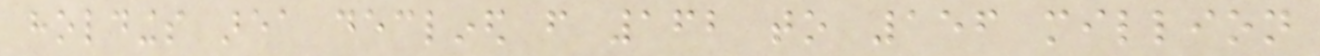holdings area declined from 162 to 156 million
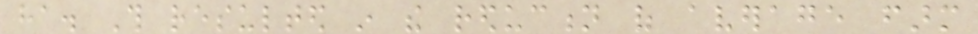ha. This resulted in the reduction of average farm
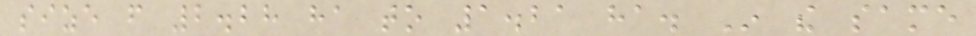size from 2.28 ha to 1.21 ha. In the same
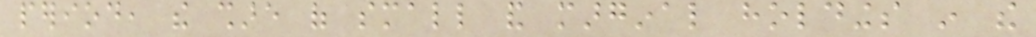period, the share of small and marginal holdings in the
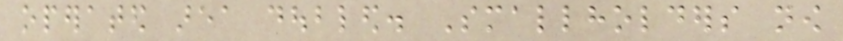operated area doubled. Smallholders now
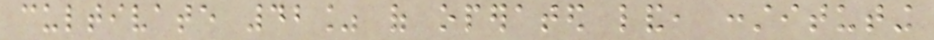cultivate 42% of operated land, constituting
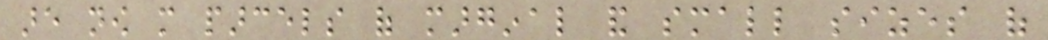are now more parcels of marginal and small sizes of
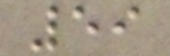59
